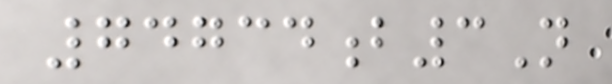74734b3N
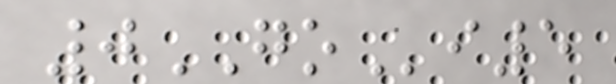0GOi5
